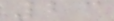23
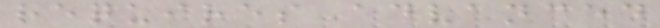requires advanced
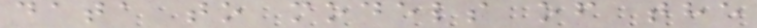data to models of the
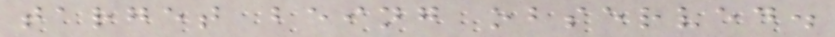target being observed.
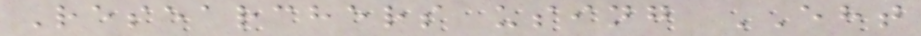Researchers using EHT
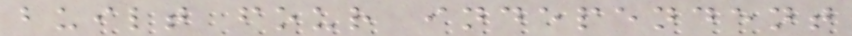built four independent
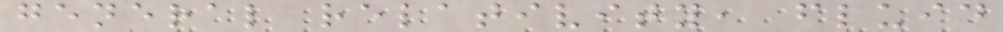general relativity, fluid
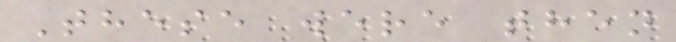These were then
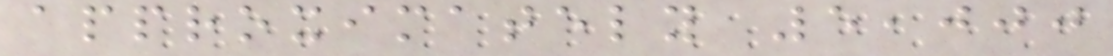approximately 5,000
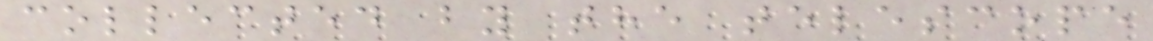collected by the telescope
